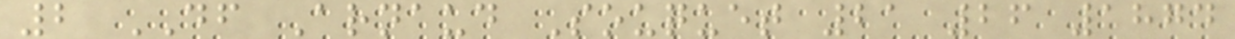2 DF Arnaud Souquet 21 26 1874
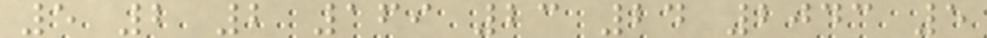5 2 2 169 23 24 2043 5
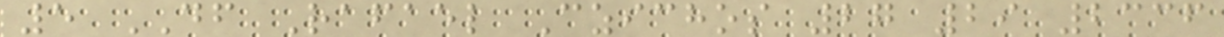5 DF Rafael Czichos 27 29 2336
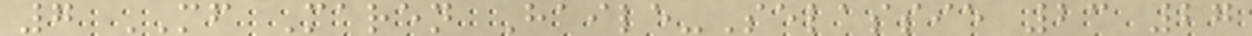7 MF Maren Haile-Selassie 23 27
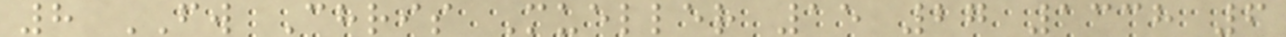8 FW Chris Mueller 15 27 1338 6
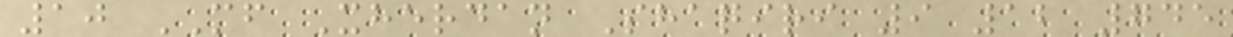10 MF Xherdan Shaqiri 9 12 745
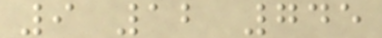9 12 745
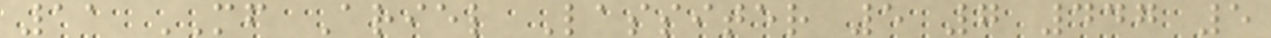11 MF Ariel Lassiter 5 7 447 5
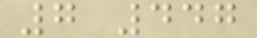7 447
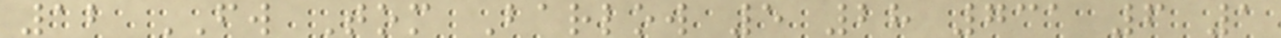12 FW Tom Barlow 5 28 731 6 1
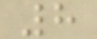8
